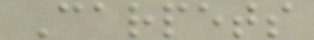Carpets
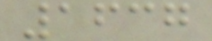1637
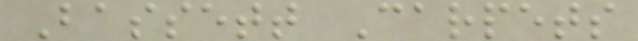Bassett Carpets
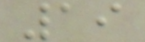19
